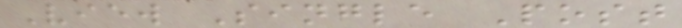View Single Post
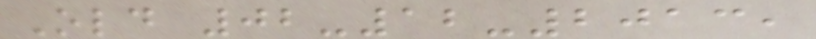Old 02-12-2013,
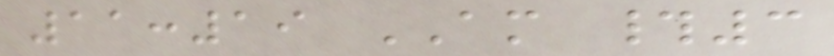11:19 AM #3
